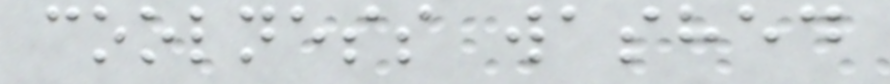coolness washed
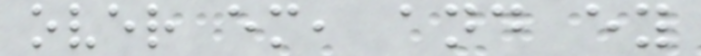over em, and ey
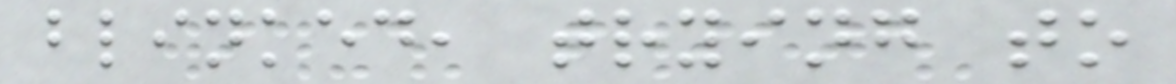blinked, trying to
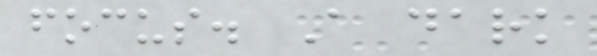focus. A dark
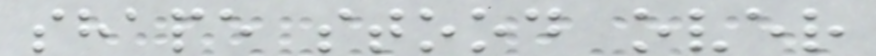shape stood over
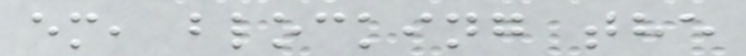em, blocking the
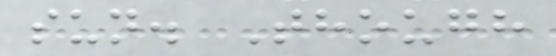sun. Though
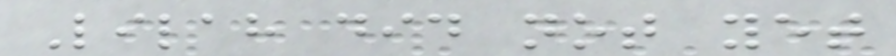Lilah did not yet
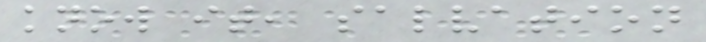know it, salvation
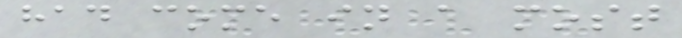had come in a most
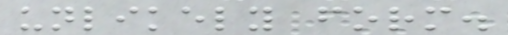unlikely form.
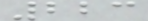223
